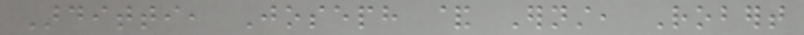Arditti, Joseph & Ernst, Robert
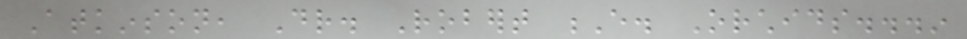Atkinson, Dr. Robert E. Orchids...in
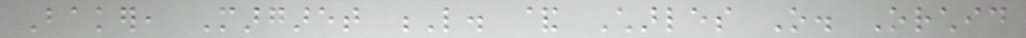Baker, Margaret L. & Charles O. Orchid
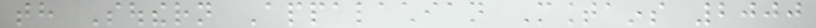th Southern Appalachian Mountains 2000
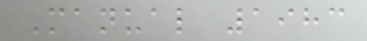Manual 1983
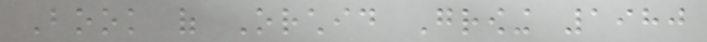Book of Orchid Growing 1980
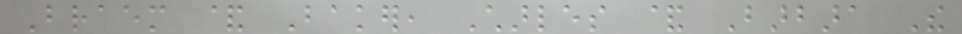Braem & Baker, Charles & Barbara The
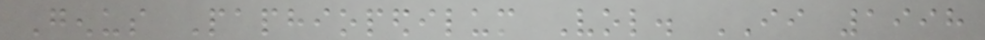Genus Paphiopedilum Vol. II 1998
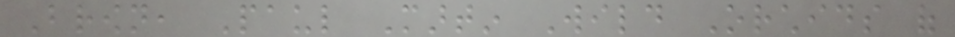Brown, Paul Martin Wild Orchids of
